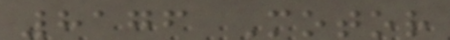8176 Motor
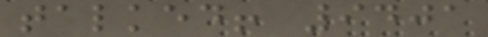talked! 9401
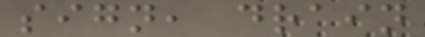sign, drain
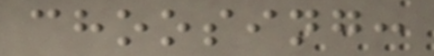choosing:
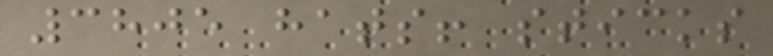3805 hats! sticks
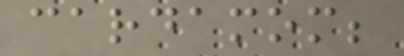cardamom;
